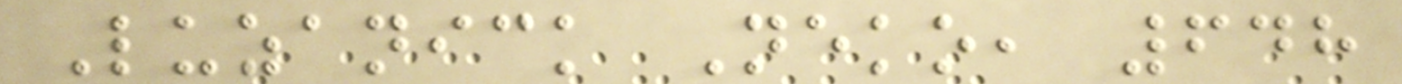Luzanick Neko, 648
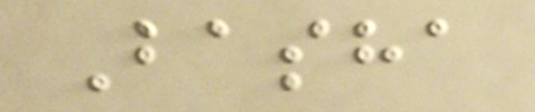Basha
